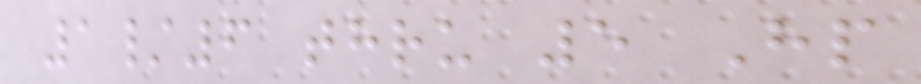1/6 thru 5 Hp
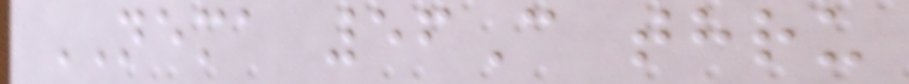NEMA 56C thru
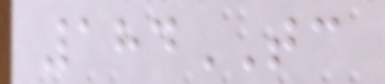184TC
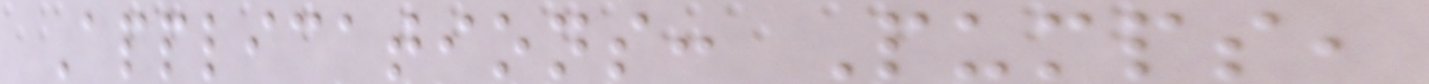Applications: Pumps,
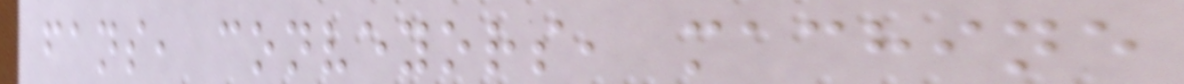fans, conveyors, machine
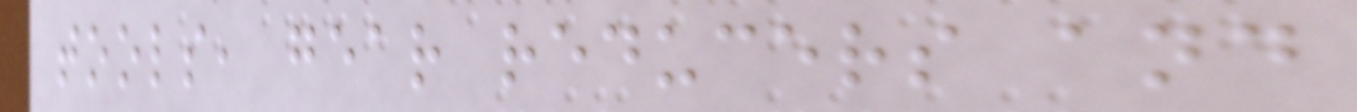tools, gear reducers and
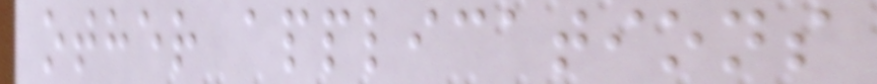other applications
